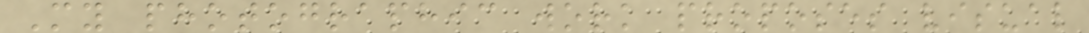My photographic work proposes visual
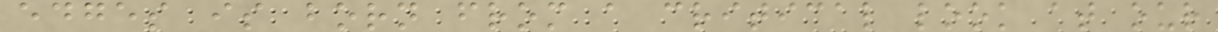edges is born from a critical look at our
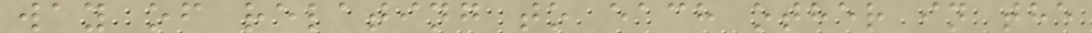way of relating to each other in the
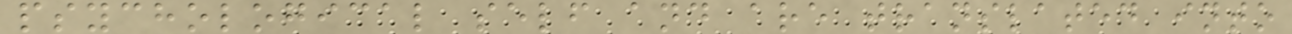psychological self and are translated into
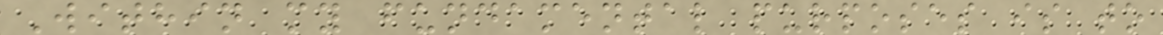Within my fundamental purposes is to
